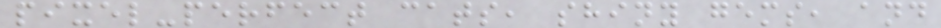pixel-perfect cats, shiny gems, and
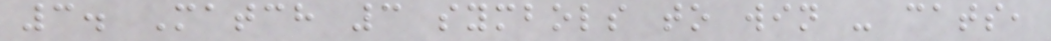3. Match 3 symbols to win - cats,
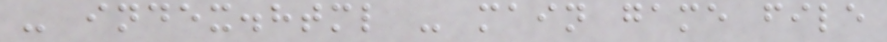- index.html - main game file
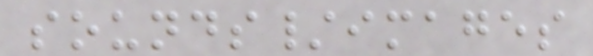sounds/images
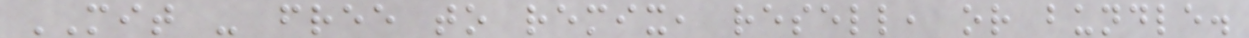MIT - free to remix, resell, or bundle.
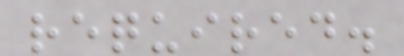required.
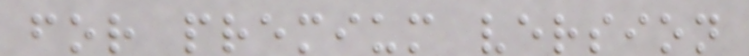for premium version
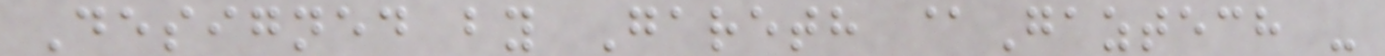Designed by Gareth @Gaztech -
